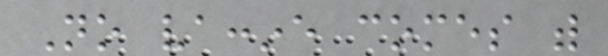No vaccine comes with
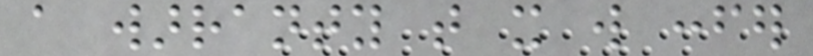a warranty that it will confer
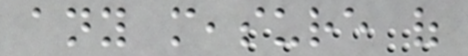any measure of
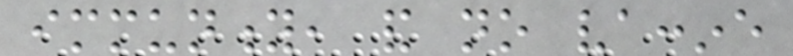immunity, and no vaccine
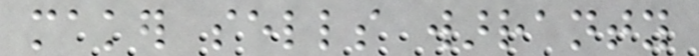maker sells warranty
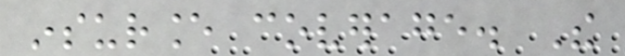insurance coverage. The
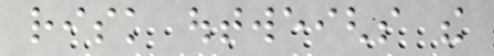risk outweighs the
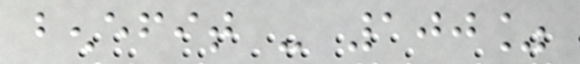benefit - 100%
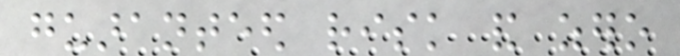guaranteed risk and zero
